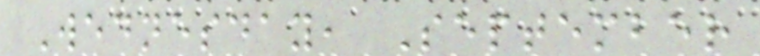Wednesday, September
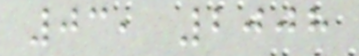03, 2008
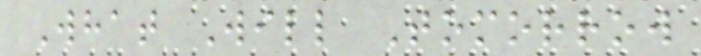What Will Tomorrow
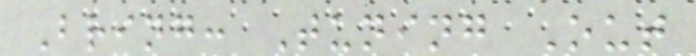Bring: Tuning Out
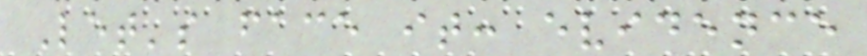Let's face it: evidence
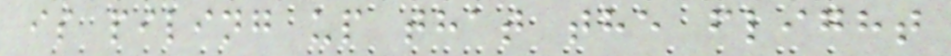is piling up that the flight
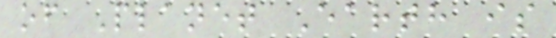of Planet Earth is
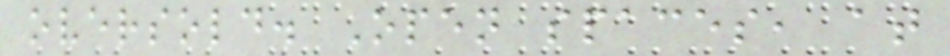oversold. Open spaces, at
